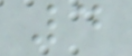4
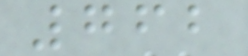762
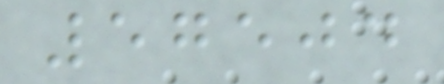57504
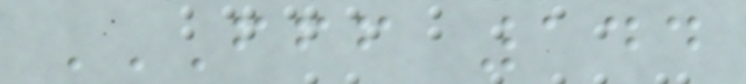FFF 144
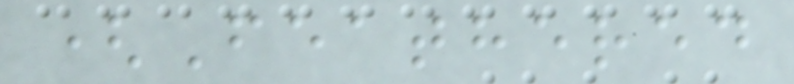(Feathered
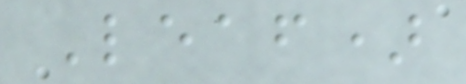Leaf)
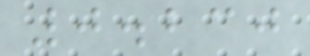0.230
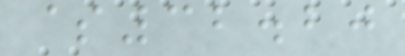$32.20
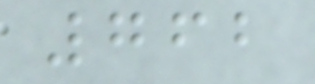762
